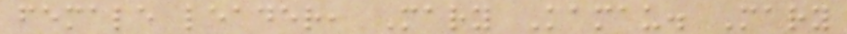female leader, Mary Kamau. Mary
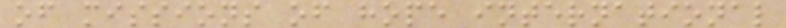of missions of hope international
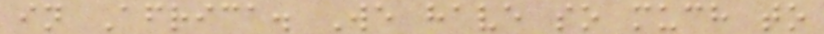in Africa. We have so much to
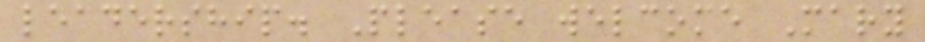leadership. Please welcome Mary
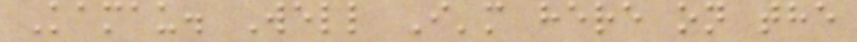Kamau. Well I'm here on the
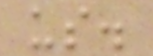us.
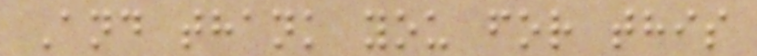And thank you for this
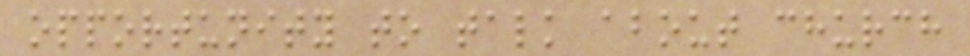opportunity to talk about church
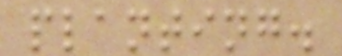planting.
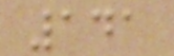141
